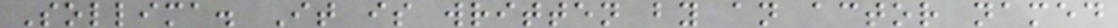Sollima. It is written by an actor named
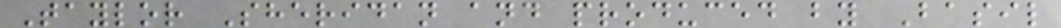Taylor Sheridan and produced by Basil
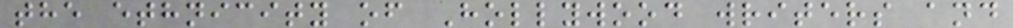the ethnicity of Hollywood writers and
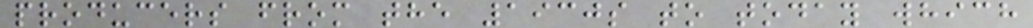producers from the 1930s to today which
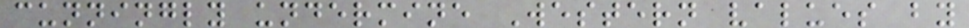cunningly undermine Western values by
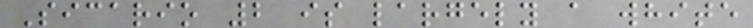Sicario 2 is largely a white
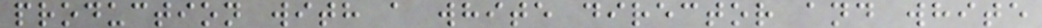production with a white director and white
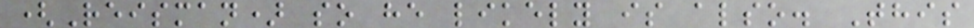(Reisman) so he likely is also. This
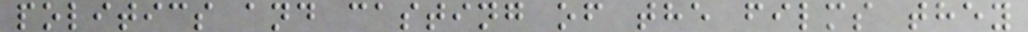politics and casting of the films they
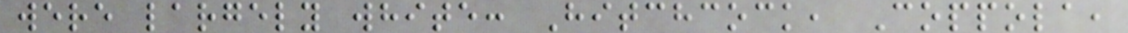were largely white: Hitchcock, Coppola,
